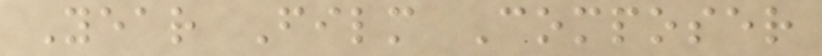Year Film Composer
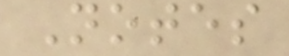Notes
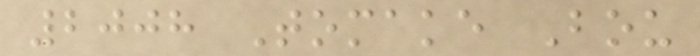2008 Tomake Bou
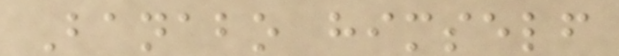Banabo himself
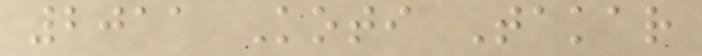2011 Koti Takar
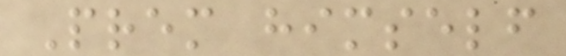Prem himself
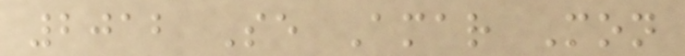2012 Se Amar Mon
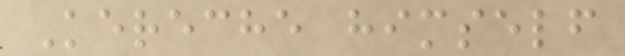Kereche himself
